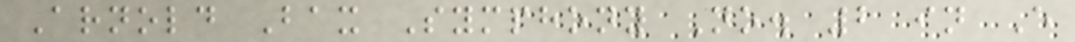Arnold Bax Symphony No. 2 in E
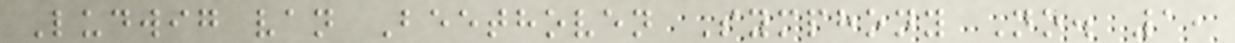Ludwig van Beethoven Symphony No. 1,
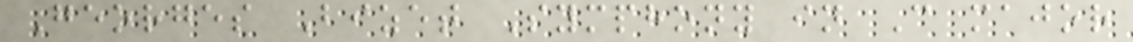Georges Bizet Symphony in C major
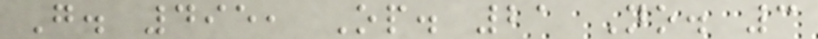G. 495, Op. 21 No. 3
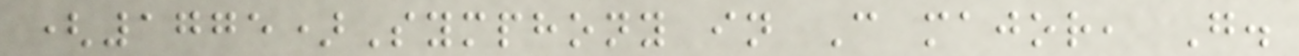(1775)Symphony in C major, G.
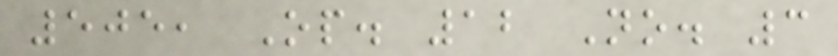505, Op. 12 No. 3
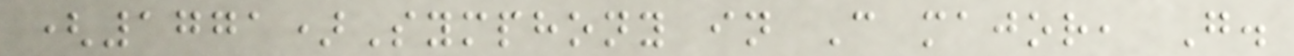(1771)Symphony in C major, G.
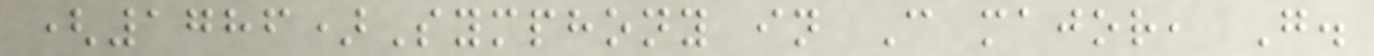(1786)Symphony in C major, G.
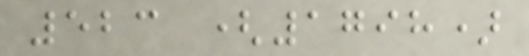523 (1798)
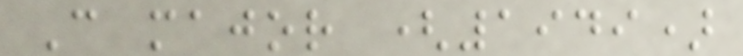C major (1949)
